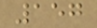157
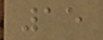15
